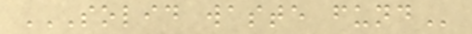SOLID WASTE FUND
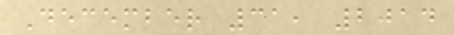December 31, 2014
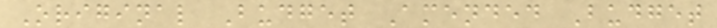Original Budget Amended Budget
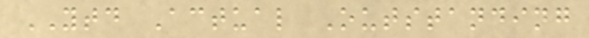YTD Actual Outstanding
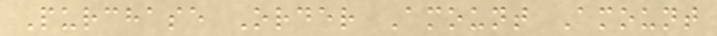Purchase Order Amount Amount
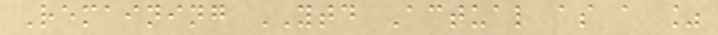Remaining YTD Actual as a %
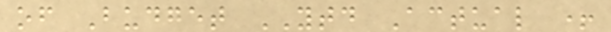of Budget YTD Actual +
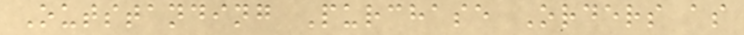Outstanding Purchase Orders as
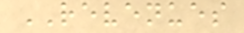REVENUES
